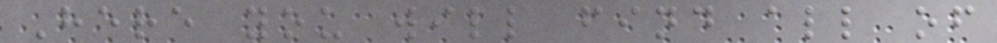Here you will find all of
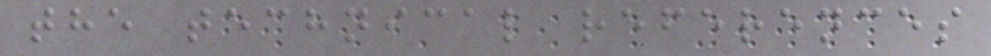the technical references
